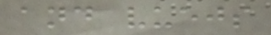and vuejs
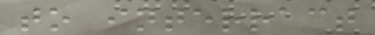to interract
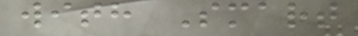with Smart
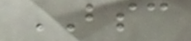BSC
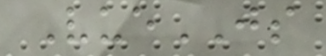VueJS
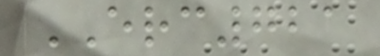ERC721
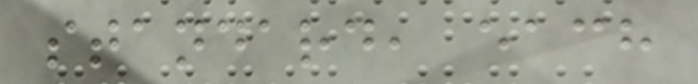standard, each
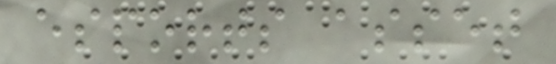esports asset
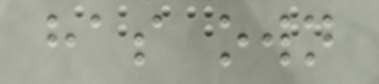has own
